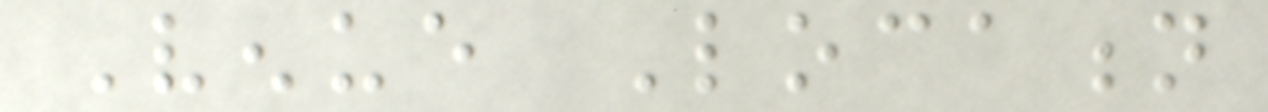Venue Location
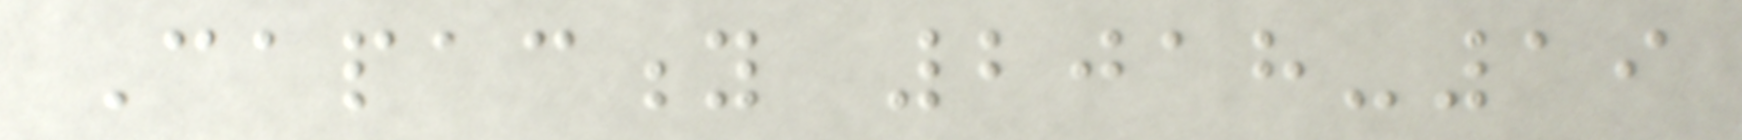Capacity 2018-19
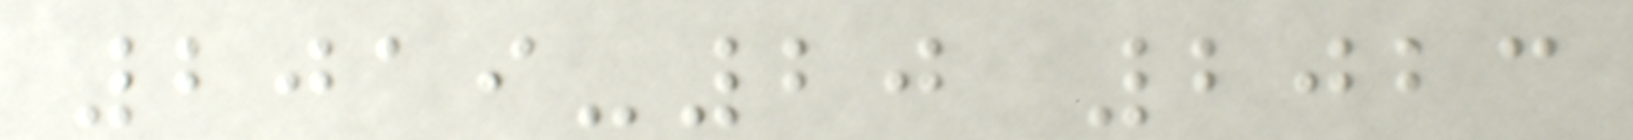2019-20 2023
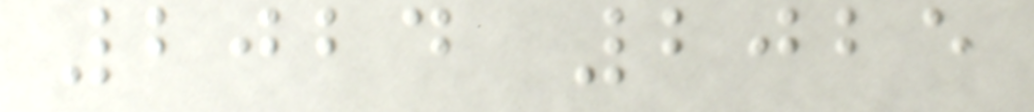2024 2025
